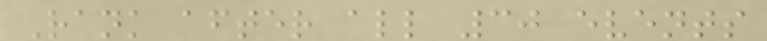Rank after all 30 events
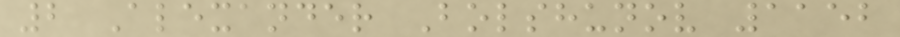2 Alexander Bolshunov 1152
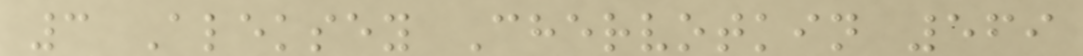3 Aleksey Chervotkin 569
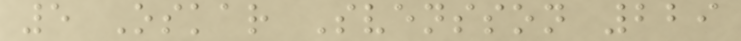5 Oskar Svensson 229
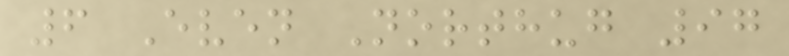6 Even Northug 97
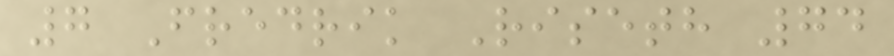7 Fredrik Riseth 74
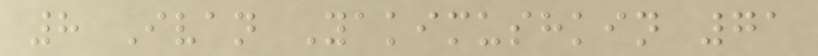8 Ivan Yakimushkin 71
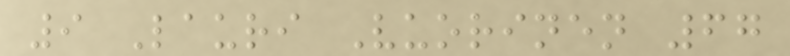9 Lauri Vuorinen 67
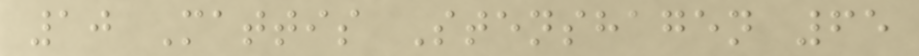10 Mattis Stenshagen 65
